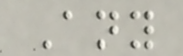Any
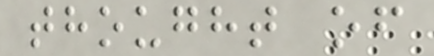thought of
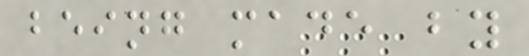being made by
